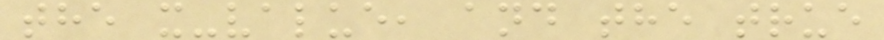the x-value, and the true
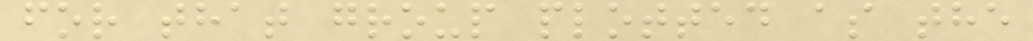for that group plotted as the
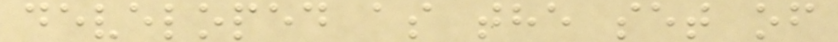developed as the set of
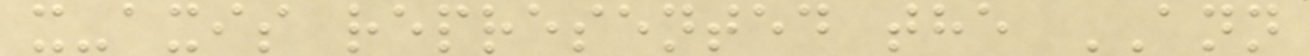x-axis represented the ANN
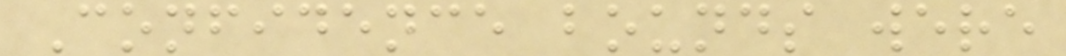Confidence bounds were
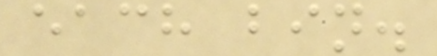each bin.
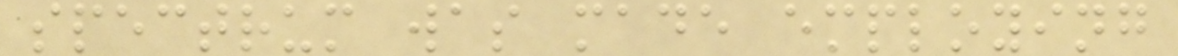spectrum was made employing
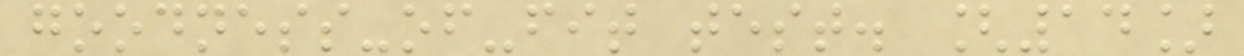goodness-of-fit test. [14]
